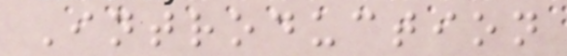Introduction
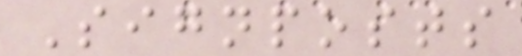Signposts
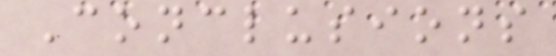Conclusions
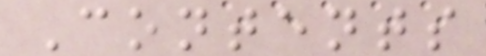Contents
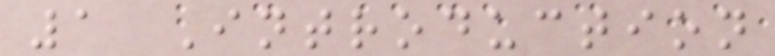1 Introduction
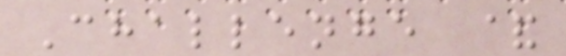Challenge &
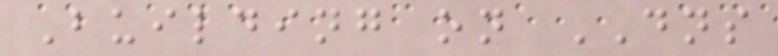Building on DNS
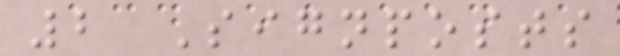2 Signposts
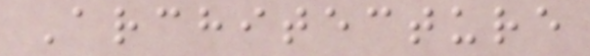Architecture
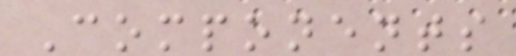Components
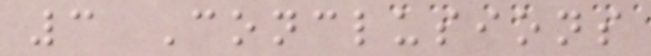3 Conclusions
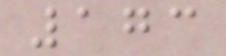173
